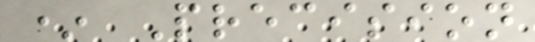* Precision
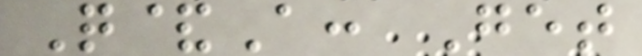Q&A: Get
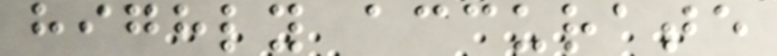highly accurate
